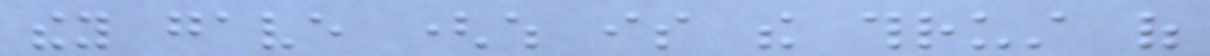they gave (which is the thrust of
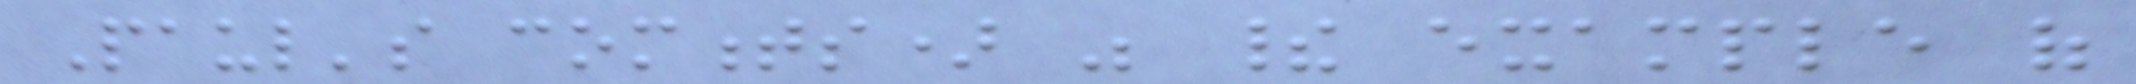Paul's comments) was their example of
